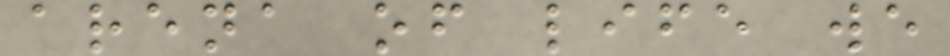arena of life we
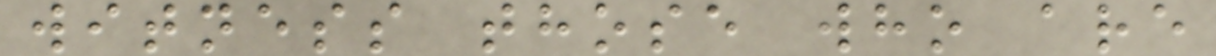witness those who are
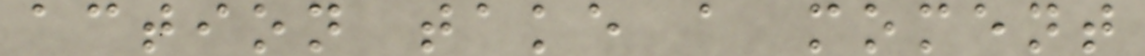action take a moment
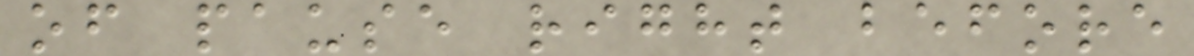of pause right before
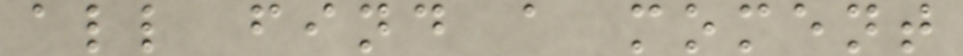all find a moment
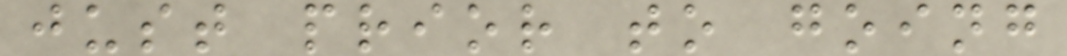just prior to going
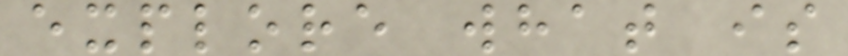explore what is
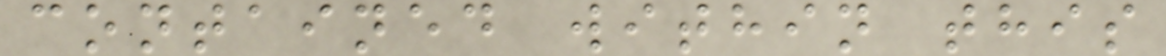contained within this
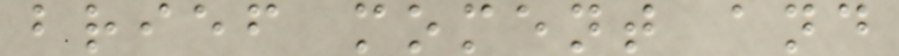brief moment and
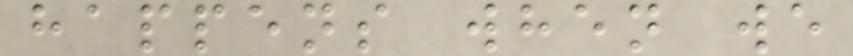happens when we
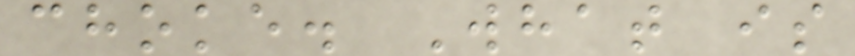choke. What is
